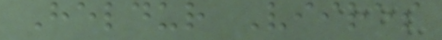Heldur Viires
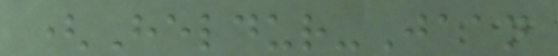(Heldur-Jaan
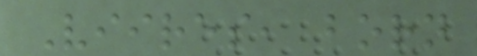Viires, born
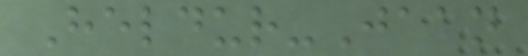Heldur-Jaan
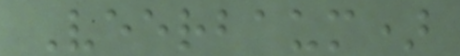Veerbaum)
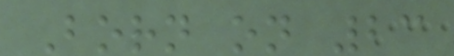Born on 23
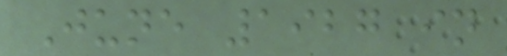June 1927 in
